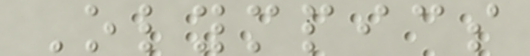Olympics
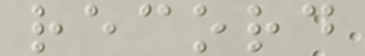record
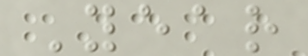Year
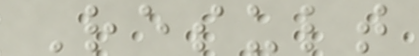Result
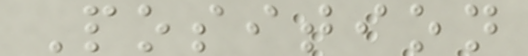Position
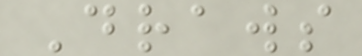Draws
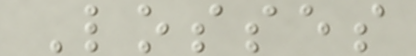Losses
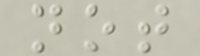not
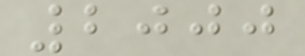2000
